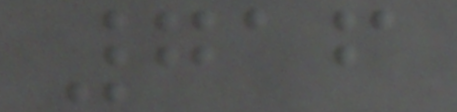716
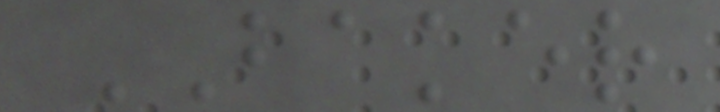BAKER
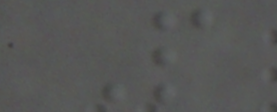P
